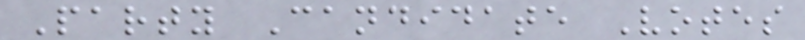Party Candidate Votes
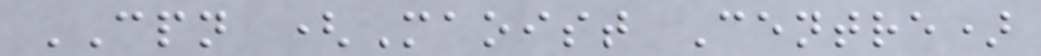CPN (Maoist Centre)
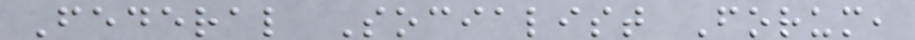Federal Socialist Forum,
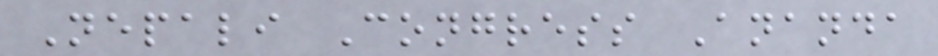Nepali Congress Ananda
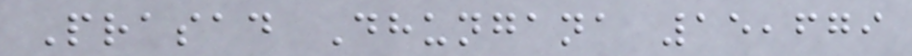Prasad Dhungana 15,679
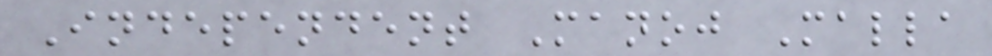Independent Manoj Malla
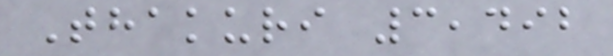Thakuri 3,492
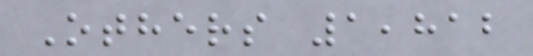Others 1,812
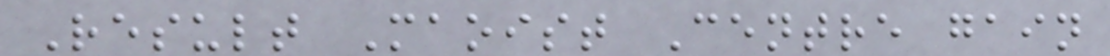Result Maoist Centre gain
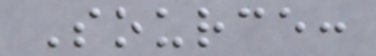Source:
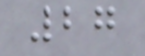27
